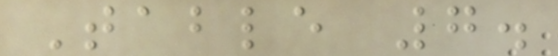Table 7.
